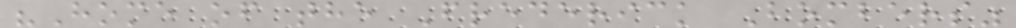"Home of the Frederick Bombers"
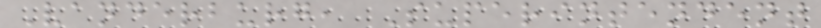Vanderburg, Superintendent
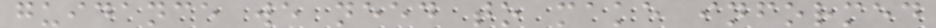guidance we need to make informed
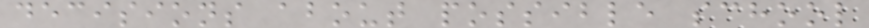decisions about possible school
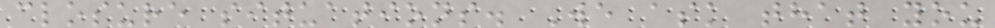closure situations. We ask that you
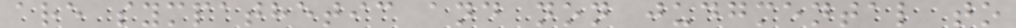are sympathetic and non judgmental to
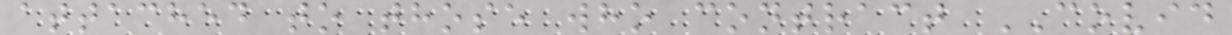attached to those who contract COVID
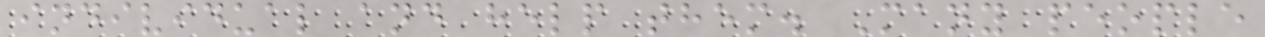individual and help them. Many people
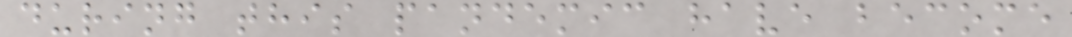during this pandemic have become
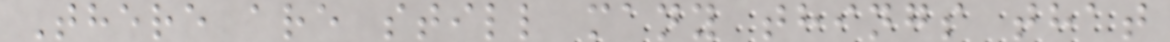There are still many things that
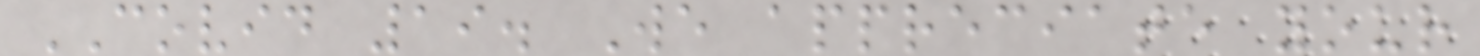COVID 19. We appreciate your
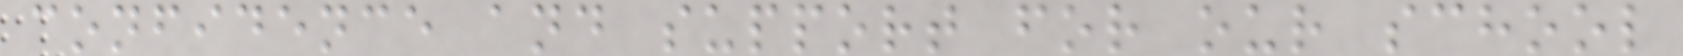confidence and support for our school
